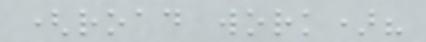(road work)?
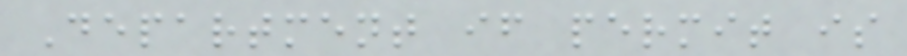Department if permit is
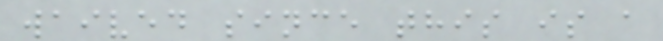waived since this is a
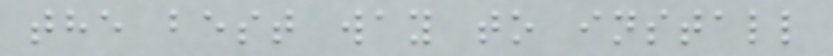the best way to install
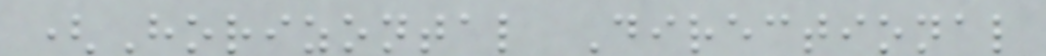(Horizontal Directional
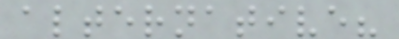alternative?
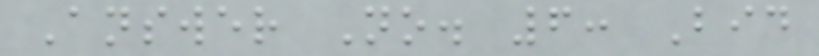Answer No. 6: Bid
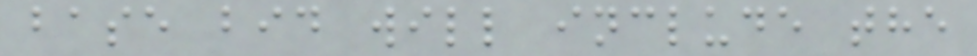base bid will include the
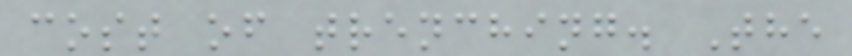cost of trenching. The
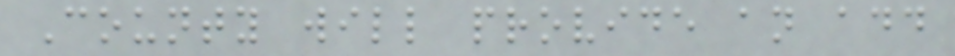County will provide an add
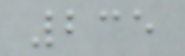235
